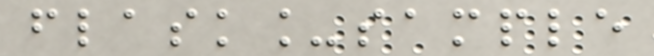flask_sample
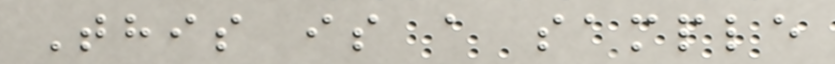This is a sample
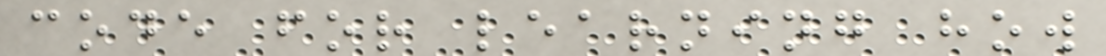code for learning how
